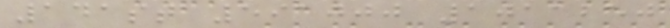141st 591000 1011250
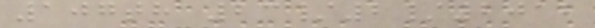107th 23/2/2012
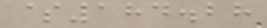$184.28
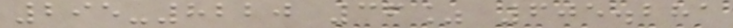295-8220 36% 605.281
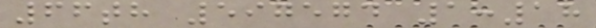66th 597574 1:18
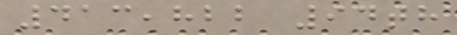413,822 94th
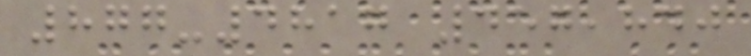877-4817 457,840
